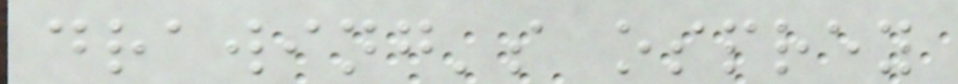drawing's osprey
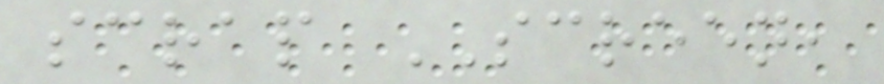scrap SCREEN,
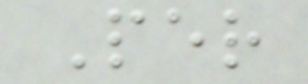Per
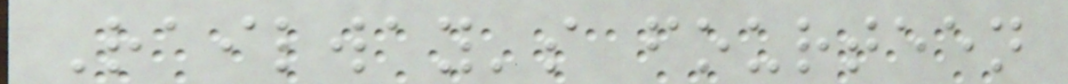Railway's fourteen
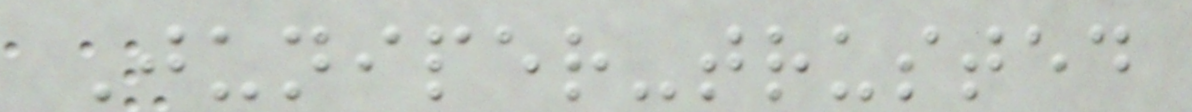Juniper-trusted
